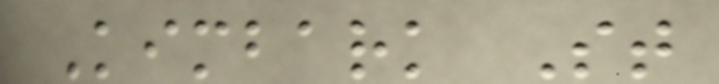Kimbark St
